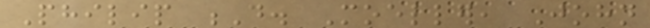Philip D. Moeller, John
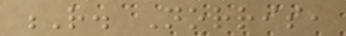R. Norris,
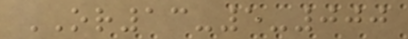OR13-5-000
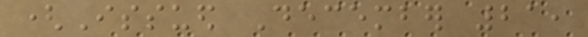(Issued December 21,
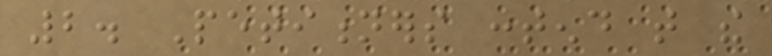2. Petitioners contend that the
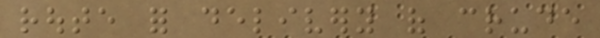route for delivery of crude
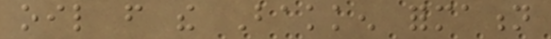oil from the Bakken formation
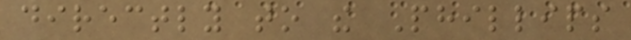directly to the Phillips
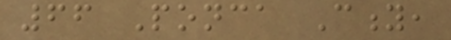66 Ponca City,
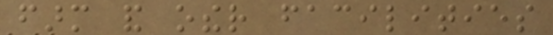farm and other facilities
